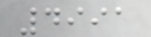4991
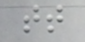tt
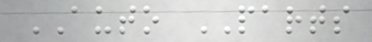AUTO PARTS
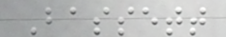Bassett
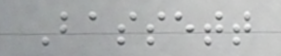Bassett
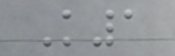K1
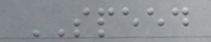SPEED
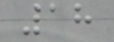18
